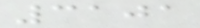3101
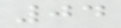04
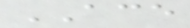ACE
